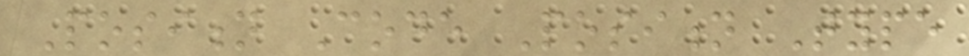Position Code Position Type
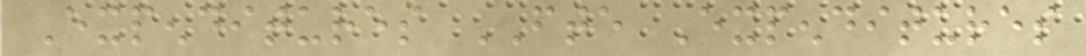Expenditures FTE Expenditures
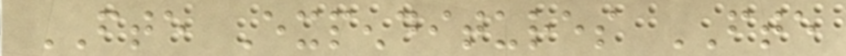FTE Expenditures FTE
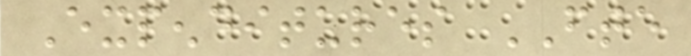Expenditures FTE
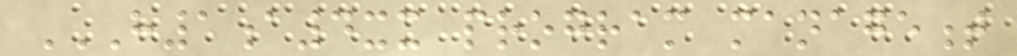H1A4XX PROGRAM MANAGEMENT
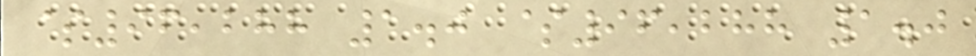$96,288 1.0 $96,288 1.0
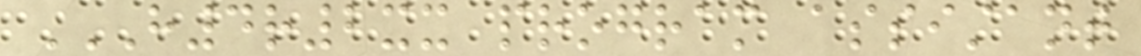H4R2XX PROGRAM ASSISTANT
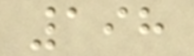198
